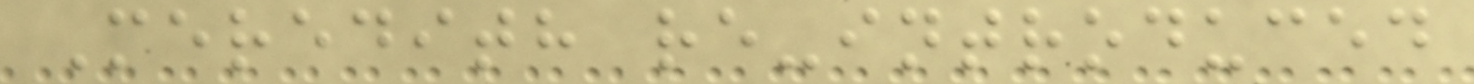Meredith re-introduced
